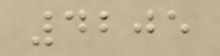4205
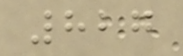827
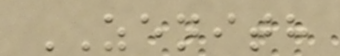ZENITH
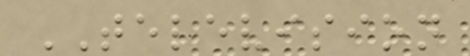TELEVISION
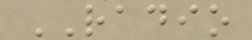RADIO
